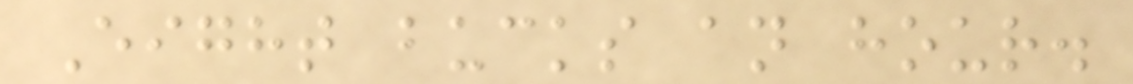Eight bucks an hour.
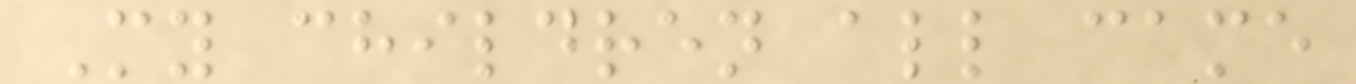My children all came
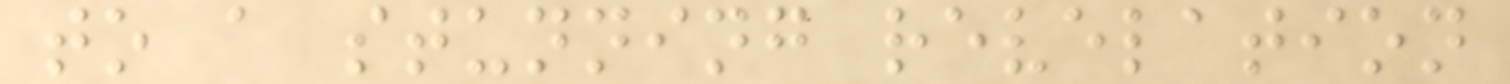to a stunning revelation
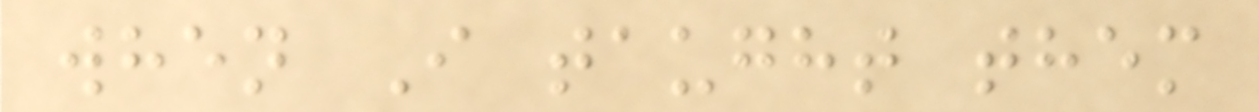when I taught them
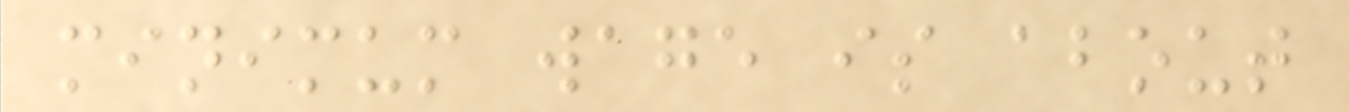minimum wage is about
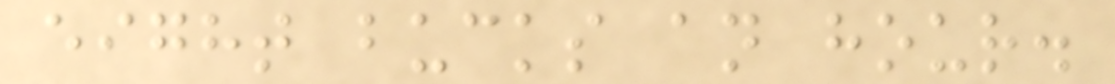eight bucks an hour.
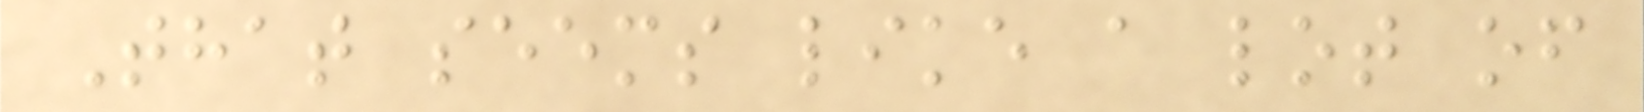That seems like a lot of
